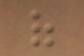of
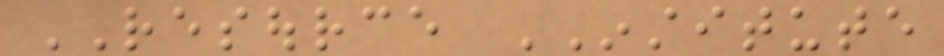RESOURCE INSTITUTE
